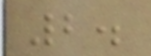2.
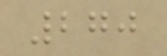270
